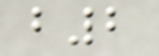b2
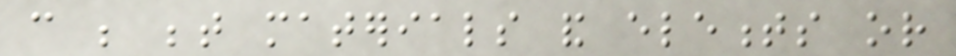can be between materials and elements or
